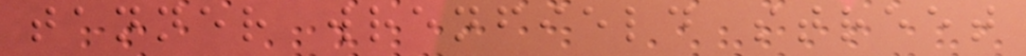tanner wrenfield street
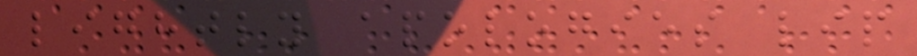lightly apologies lip
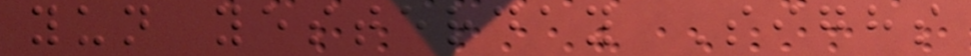yun yesterday Sighs
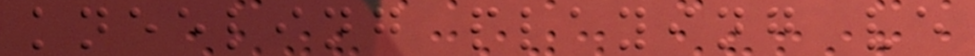kneeling playing ve
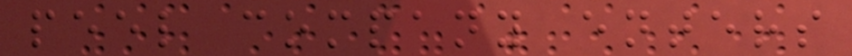peel company enters
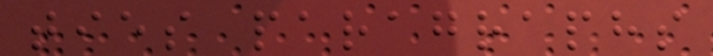ties paragraphs
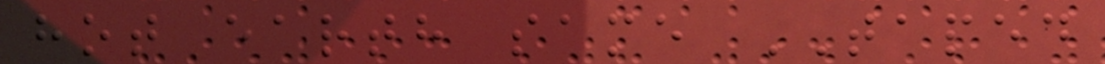hot earth same TAPED
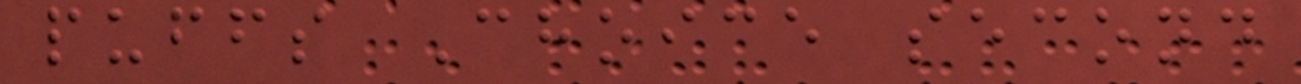puffs Choice second
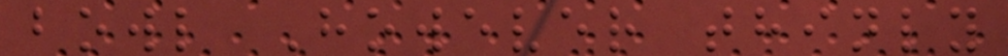bowl However thinly
